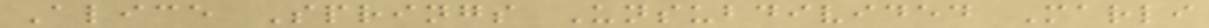Alice Springs Unsubdivided Marli
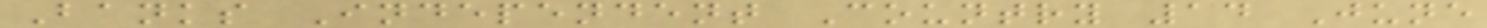Banks Independent Country 14 June
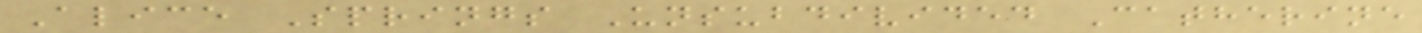Alice Springs Unsubdivided Catherine
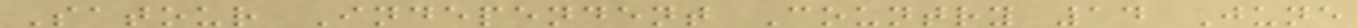Satour Independent Country 14 June
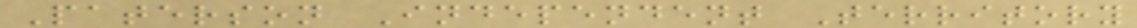Paterson Independent Territory
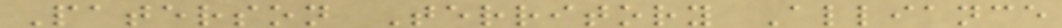Paterson Territory Alliance
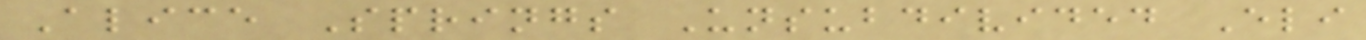Alice Springs Unsubdivided Eli
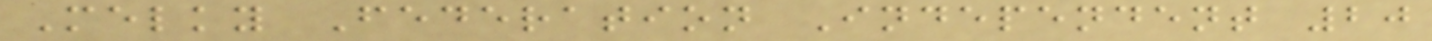Melky Federation Independent 20
